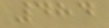484
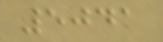5041
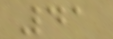41
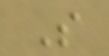S
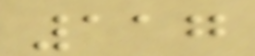117
